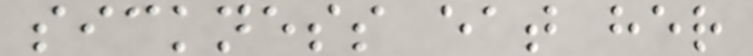sickness eat her
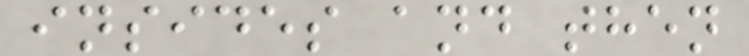insides and then
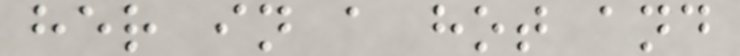her in a hot and
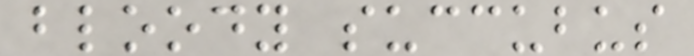bloody succubus
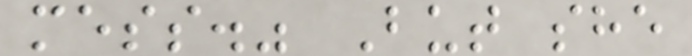mess." But she
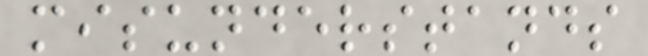misunderstands
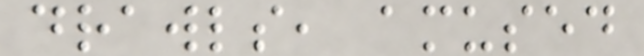drawls, amused
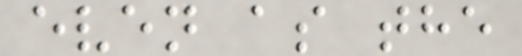even as the
